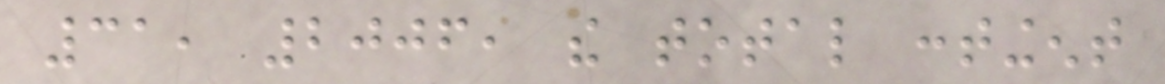31, 2006, the total contingent
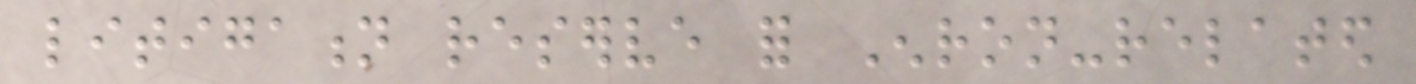litigation reserve for Enron-related
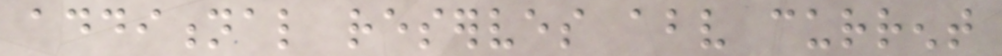additional reserves above current
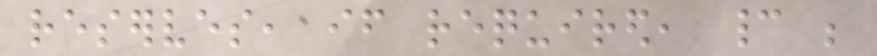reserves, if required, cannot be
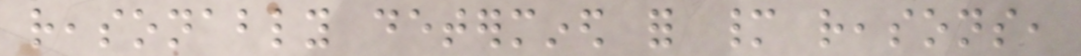reasonably determined for many reasons,
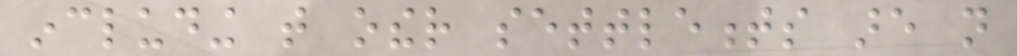including that other settlements are not
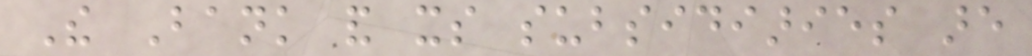The Bank and its subsidiaries are
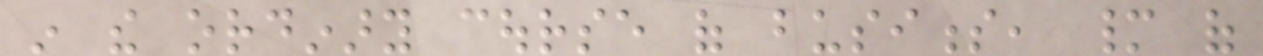in the ordinary course of business, many of
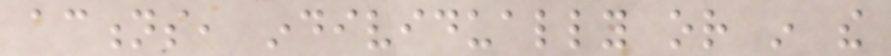actions, individually or in the
